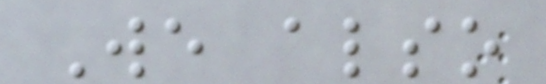We also
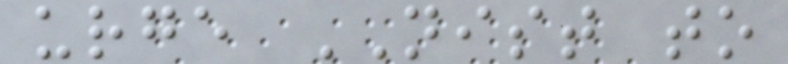urge NIST to
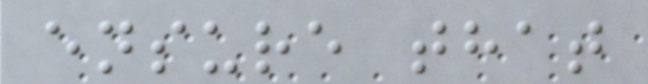ensure that
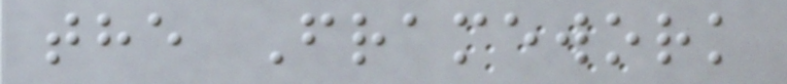the Framework
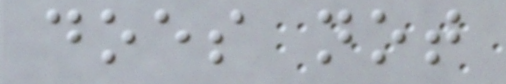does not
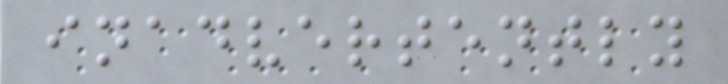inadvertently
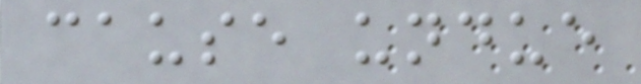cause undue
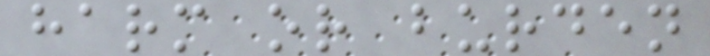harm or burden
